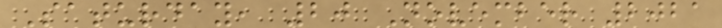Saturday, 20 November 2021
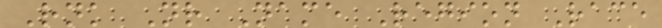Rnk Nr Name Region Race
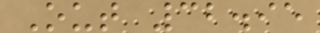Out 32.95
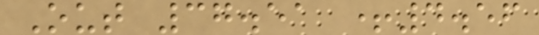Out 37.51 +4.56
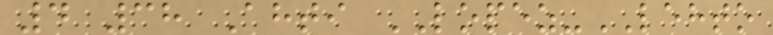4 38 Ahti LOPEZ-LEHTO
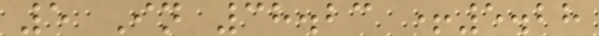5 In 38.23 +5.28
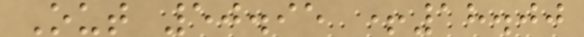Out 50.95 +18.00
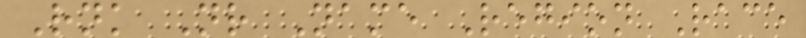Rnk Nr Name Region Race
